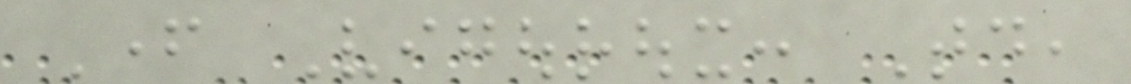Father Vigouroux: Today,
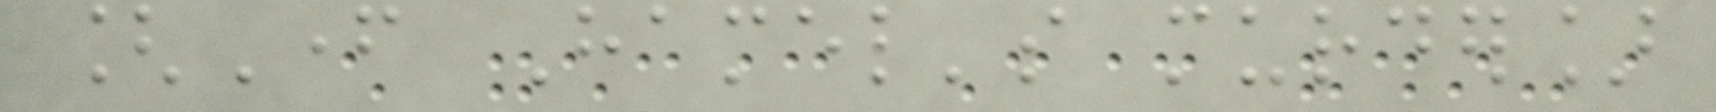[Father Hamel's murder]
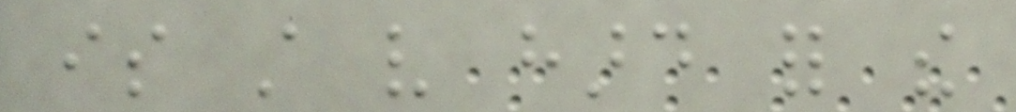is still very hard for the
